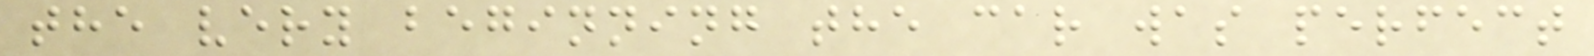the very beginning the car was perfect
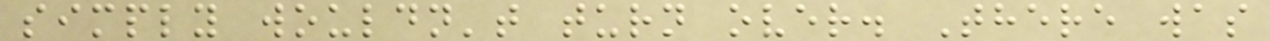simply wouldn't turn over. There was
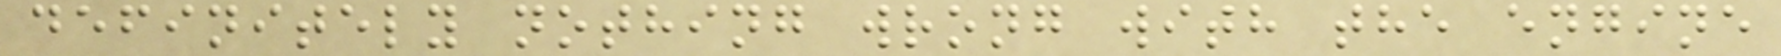definitely nothing wrong with the engine
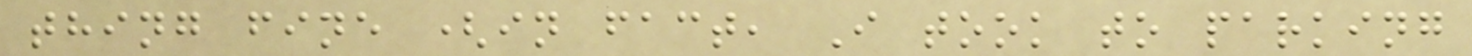thing fine (in fact, I took to parking
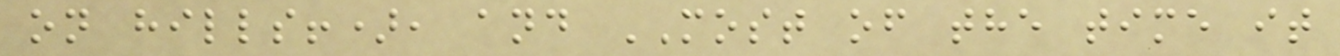on hills!), and MOST of the time it
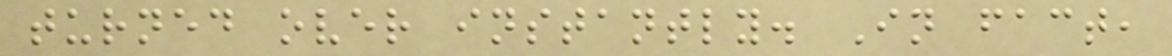turned over instantly. In fact,
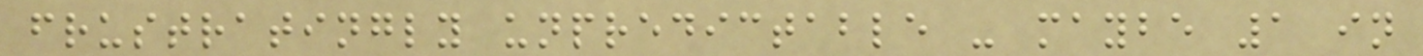frustratingly unpredictable - maybe 1 in
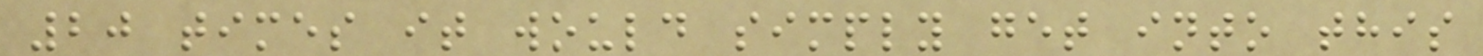20 times it would simply get into this
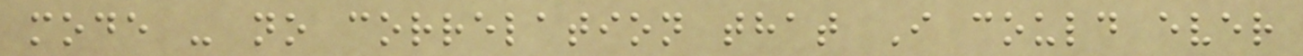mode - no correlation that I could ever
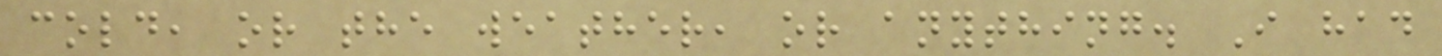cold, or the weather, or anything. I had
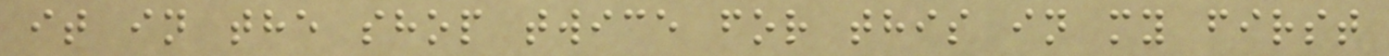it in the shop twice for this in my first
